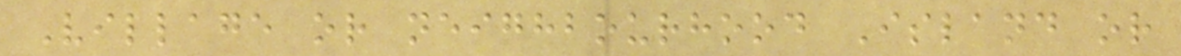Village or neighbourhood Island or
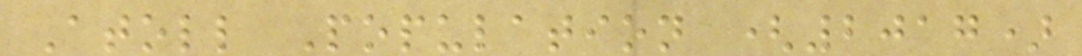Atoll Population (2017)
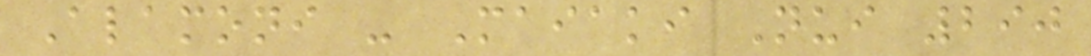Alamoni - Maiaki Nui 290
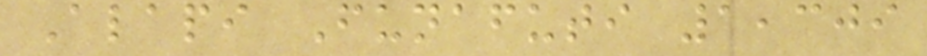Alapi Funafuti 1,309
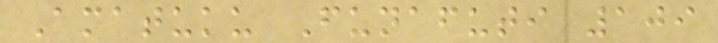Amatuku Funafuti 109
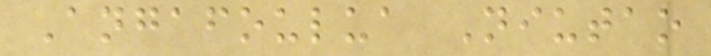Angafoulua Niutao
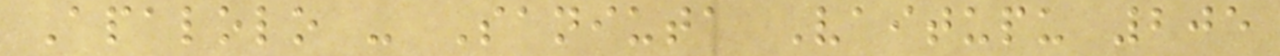Apalolo - Saniuta Vaitupu 205
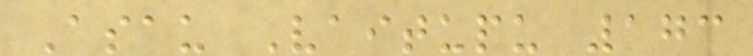Asau Vaitupu 173
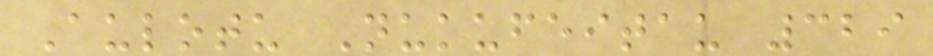Aulotu Nukufeitau 329
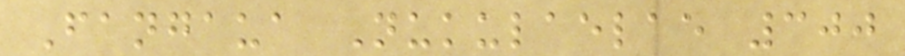Fangaua Nukulaelae 300
